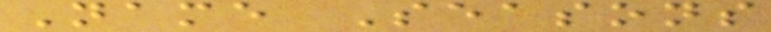Name Seasons
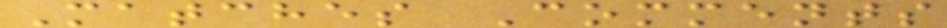Matches Comments
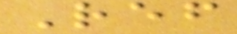Ref
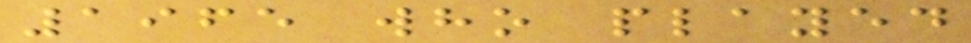1965 who played
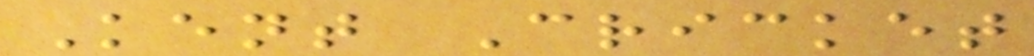Kent Cricket
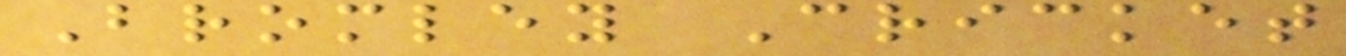Bromley Cricket
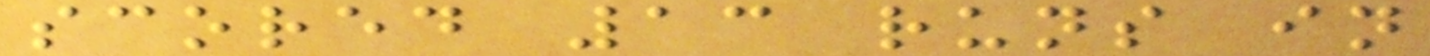scored 13 runs in
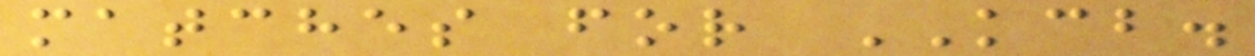matches for KCB.
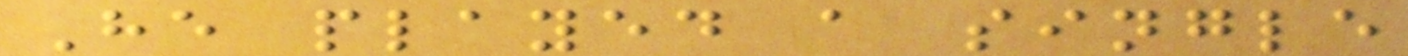He played a single
